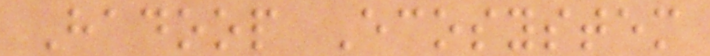Hadoop Ecosystem
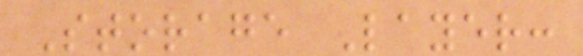Storage Layer:
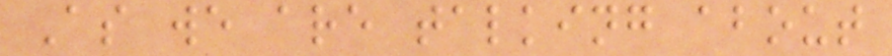As we are talking about
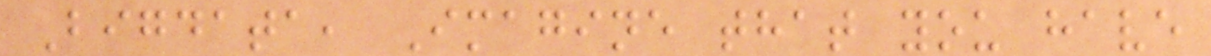Bigdata, Imagine that you have
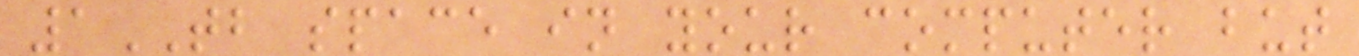1TB space in your computer but
